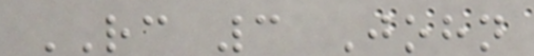RC 3 John
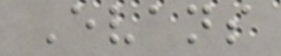Evans
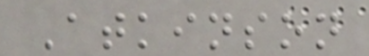Atkinson
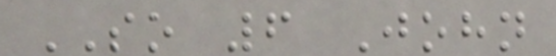SO 6 John
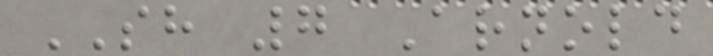SH 7 Arnold
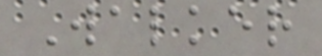Walker
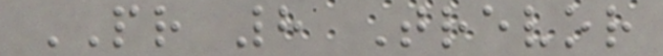PR 8 Trevor
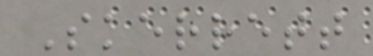Skerrett
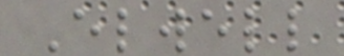Elwell
